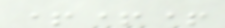+++
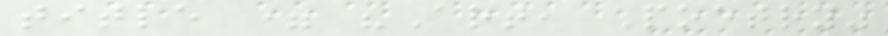title = "Art, Poetry"
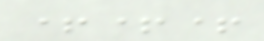+++
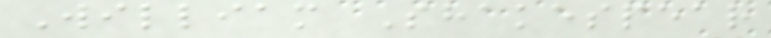William Shakespear
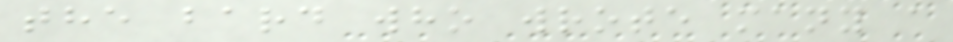the bard who wrote many a
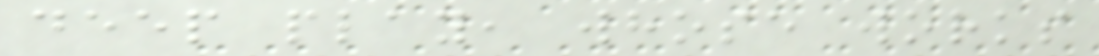deep play, whose works
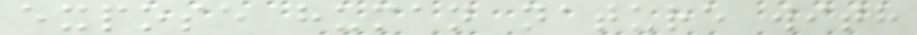expose human nature with
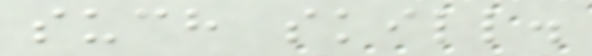such skill.
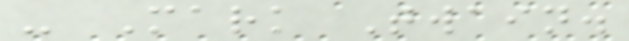- Mark Twain.
